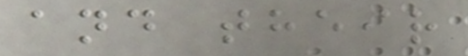and their
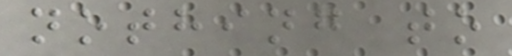nothing to
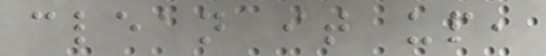clean it up,
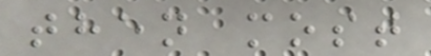then most
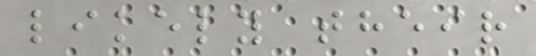likely their
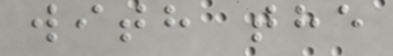with the
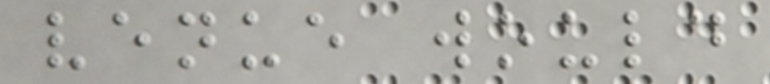venue would
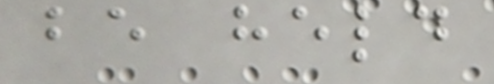be held
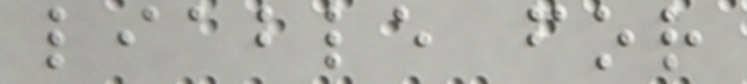liable for
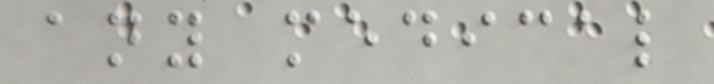any medical
